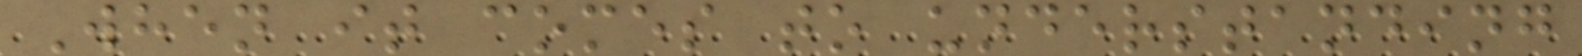When it comes to understanding
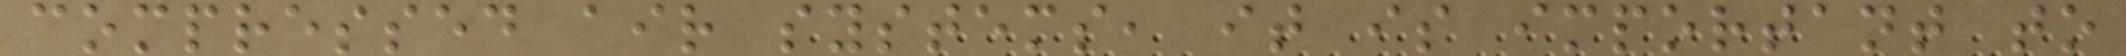compressed air systems, it is important to
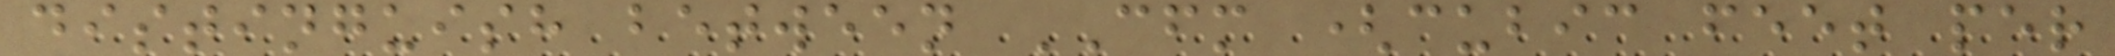distinguish between CFM (cubic feet per
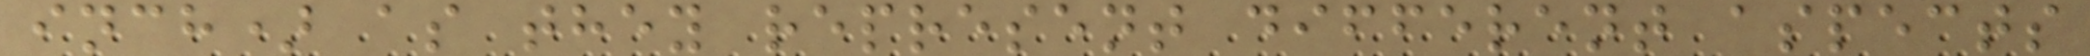inch) as they represent different aspects
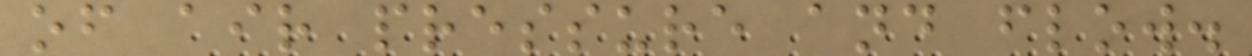of air pressure and flow.
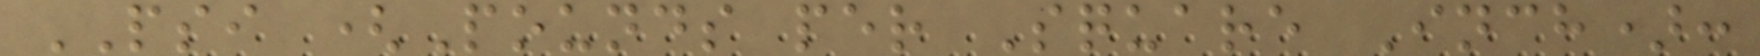PSI (Pounds per Square Inch):
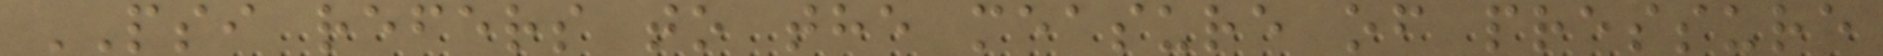PSI refers to the measure of pressure
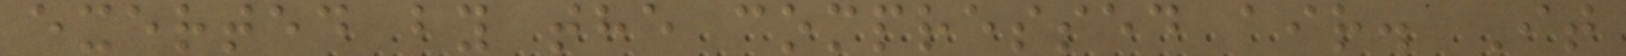exerted by the compressed air. It
